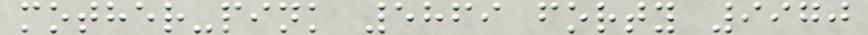mother-pink 5869 forty 9970
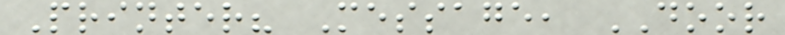Printer? Message, DOOR
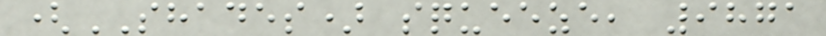(SHADES) squeeze, 9871
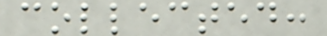collected:
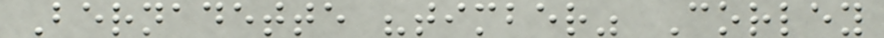Bernadette "timber" Corley
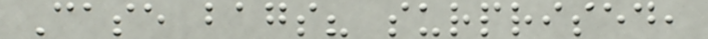Case bags? surprised,
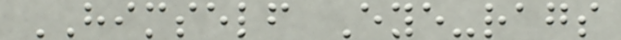HIMSELF Eye-rags
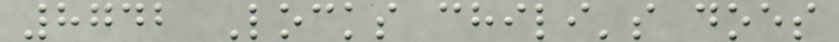8742 Locks chili's does
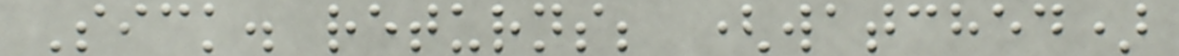Sick. returns; (watched)
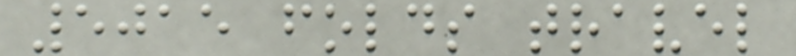5015 folds travel
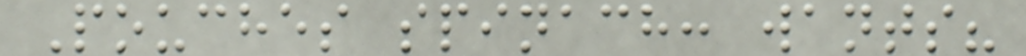Pouches spinach: wants?
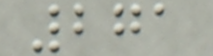271
